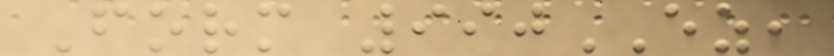Form 990EZ,
